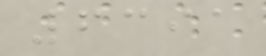6391
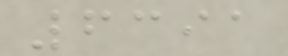6391
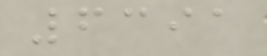6391
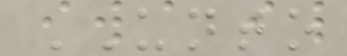UNTO
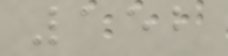152
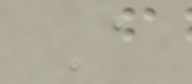A
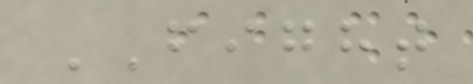FIGHT
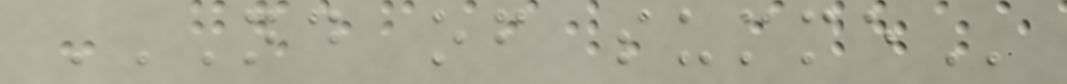ND OF SUMME
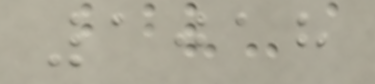1018
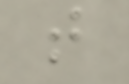t
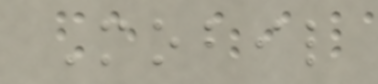Mobil
